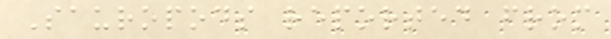Sauropods reported from
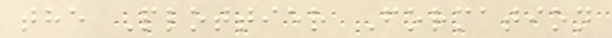the Plottier Formation
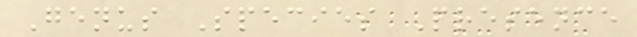Genus Species Presence
